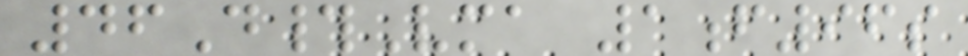46D#Vma 1f96s
